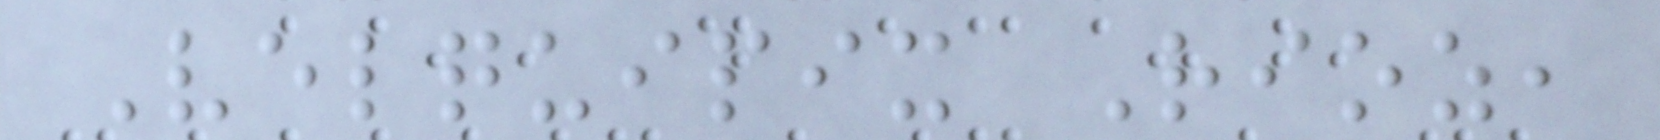Velquipix Rioz,
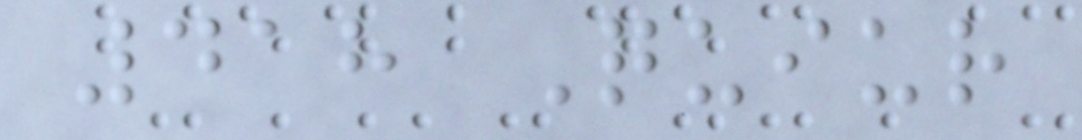418 Quiur
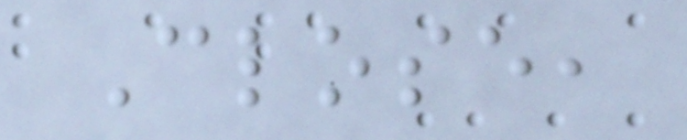Close,
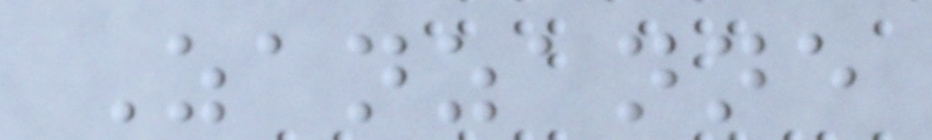Zanzanne
